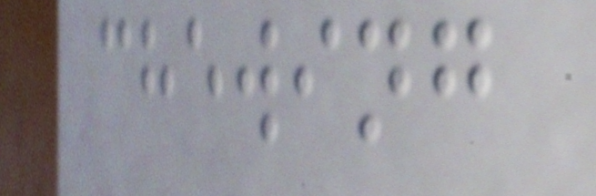chewing
